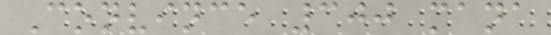Convince 300 mana
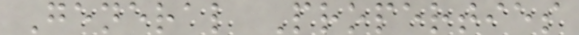General Properties
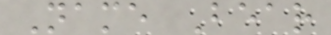Name Bear
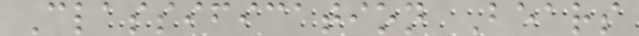Classification Bears
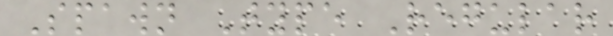Spawn Type Regular
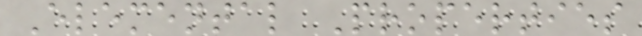Elemental Properties
